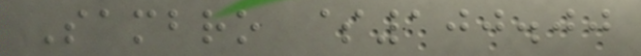Sambro $100.00
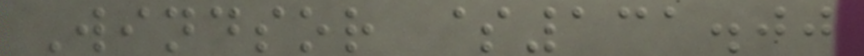Windsor $131.00
